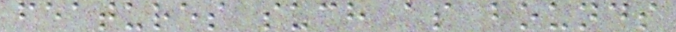features such as bounds
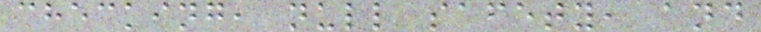checking, null safety, and
